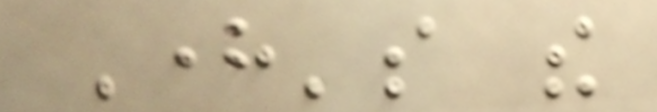Here's the
